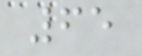65
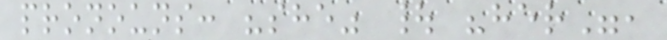pronouns: "she" | "her",
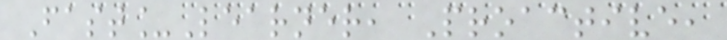Fast_Learner, Proactive,
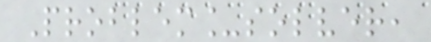Problem_solver,
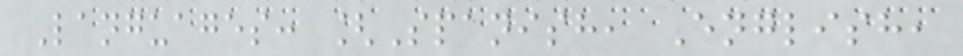Languages: [Spanish, English,
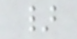}
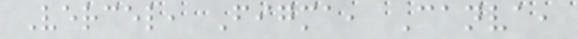Vercel, Figma, Canva,
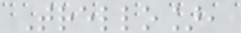Trello],
